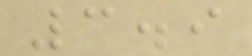3.9
